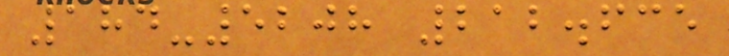184-5208 212.635
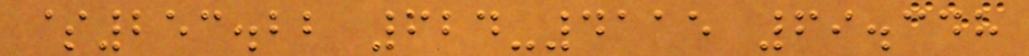$253.22 624-4115 69.348
